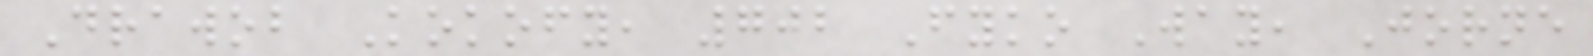Drawob Kokofy, 702 Fyko Way, Jorne
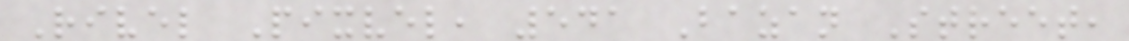Rivel Pixvel, 541 Bazan Street,
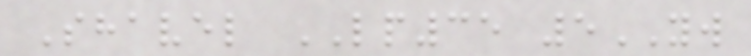Shavel LP35 5YW
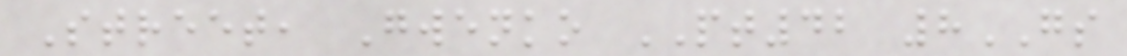Street, Gwenko PT42 8GS
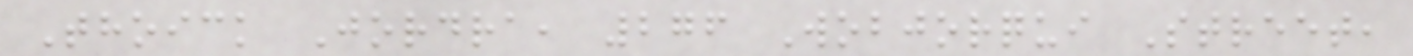Thoick Jordra, 276 Wobjorqui Street,
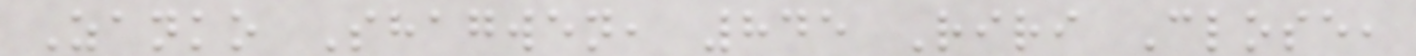Zanko Shagwen, 845 Riri Close,
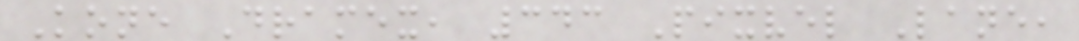Kone Dramex, 343 Pixvel Lane,
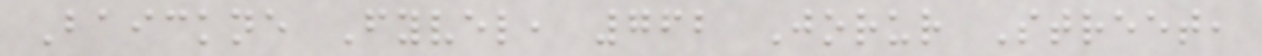Baickne Fyvel, 762 Jorur Street,
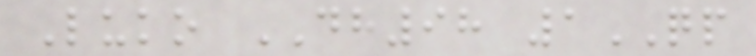Luko DH98 1QP
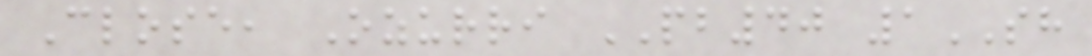Close, Ozurri PB40 1SH
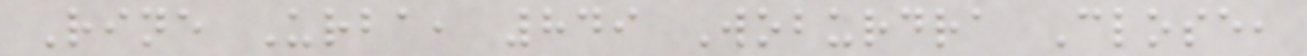Rine Urba, 849 Woburdra Close,
